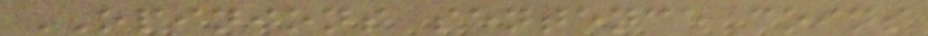OPINIONS sentence coins
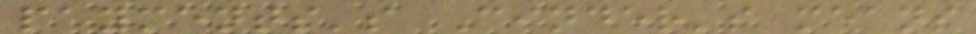payments's Cinder's means
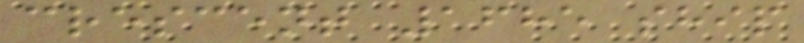crescent 1685 ship
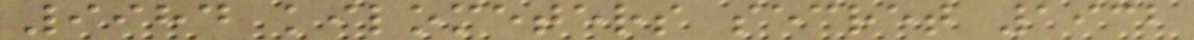9984 kilometers secret 1932
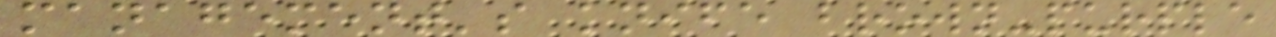management's knife brown-purple
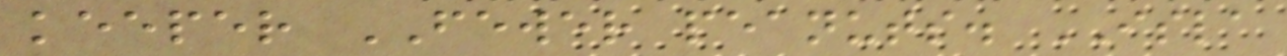keeper FEWER peanuts. ISLA
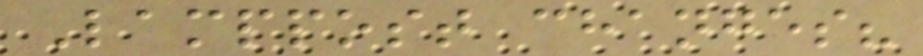Lamppost changes?
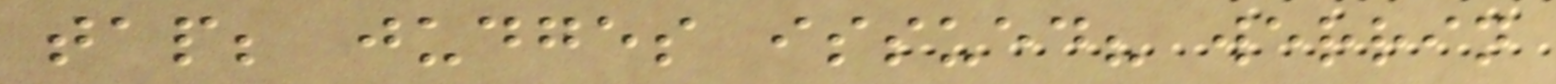tap; judges issued? werrin
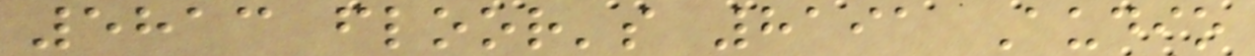5813 floor's 8191 Audio
